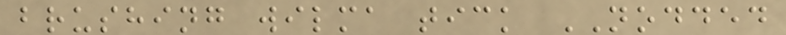brushing wilma tick NODDED
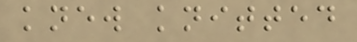knew knitted
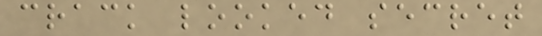crack looked secret
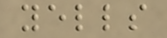yells
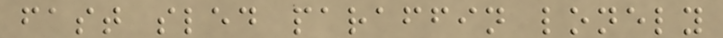fast sled paraffin lonely
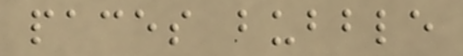paces bubble
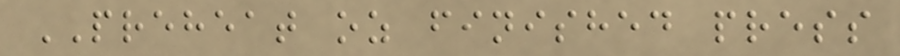PREHEAT oz finished press
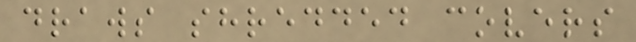draws shredded covers
